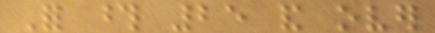For those 25 and over
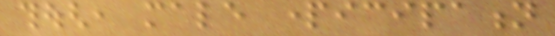though, male participation
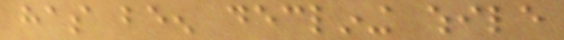has been declining while
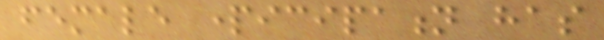female participation has
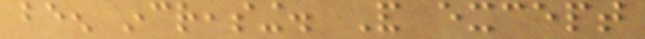been increasing. And except
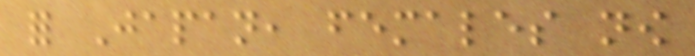for Japan, females now
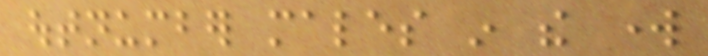outnumber males in the work
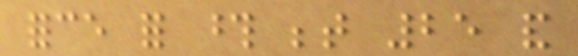force for those between 25 and
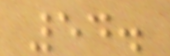54.
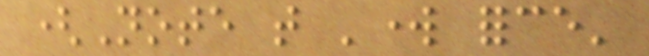(Note that 'work force'
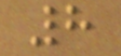8
